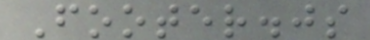Footer.js
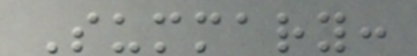Summary:
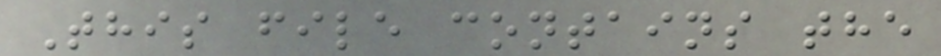This file contains the
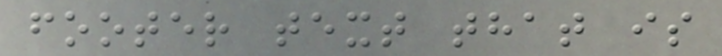footer text that is
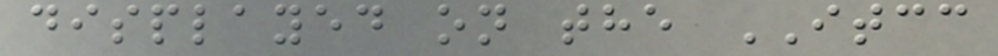displayed on the ITCC
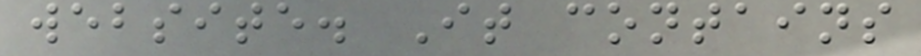website. It contains
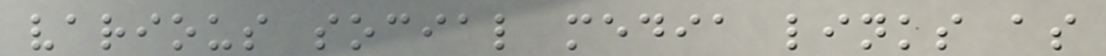various social media links as
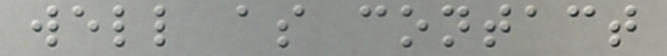well as contact
